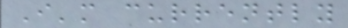I'm currently
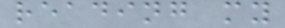reading my
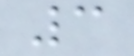3
